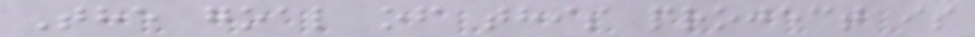The goal of this project is
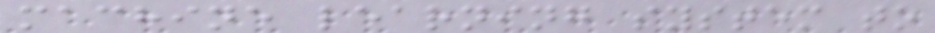machine learning system to
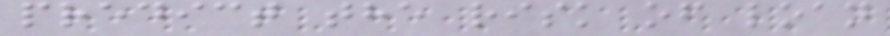predict the risk of loan
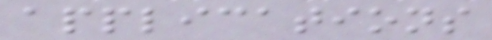applications
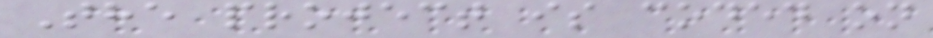The project is coded on
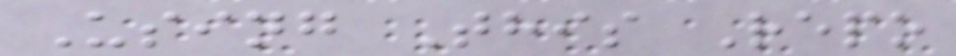Using This Repo
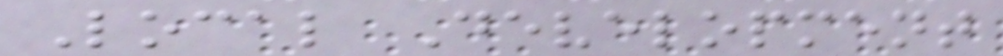Local Development
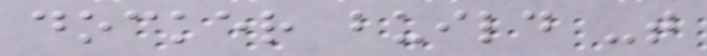docker build -t
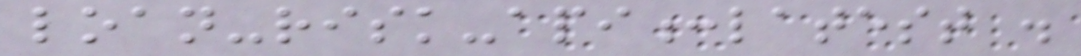loan-risk-api:latest .
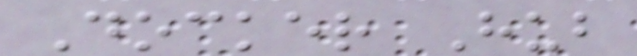Docker Hub
